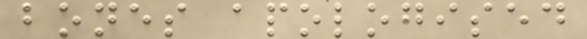bones apologised
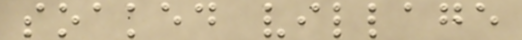soaked village
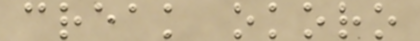creak okoro
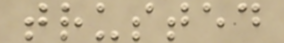trusted
